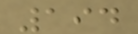194
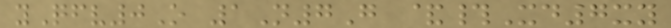yQfv0O 1N7G &#Xd7xy
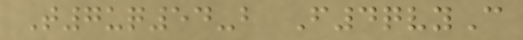T7uq54-b F4qvyC
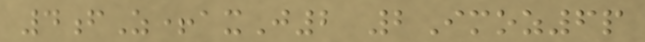4fZ+axJ2 2Imoz6p
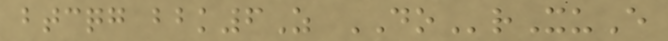btcqg bbk6Z DOrXuE
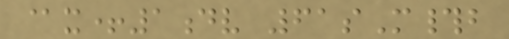@x+1dv 61sM#b
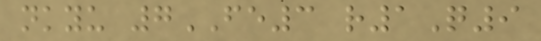nkyu 7FE3 r1Q9
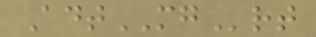AdtMGrt
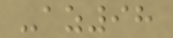-az98
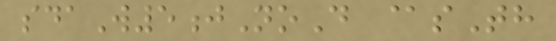sdaW5jNoD @sTh
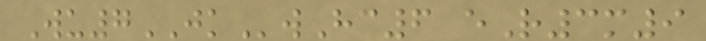Wu7JKwHc6 eR3m9
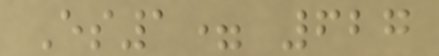Es1= 627
